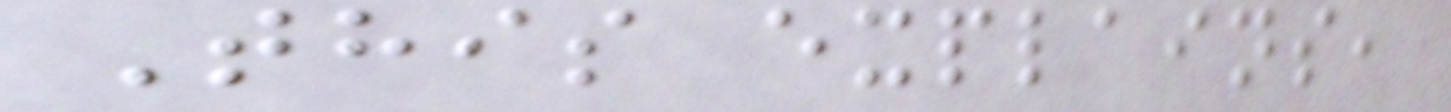This explains,
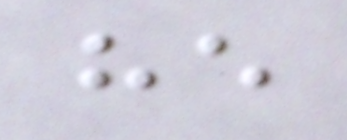he
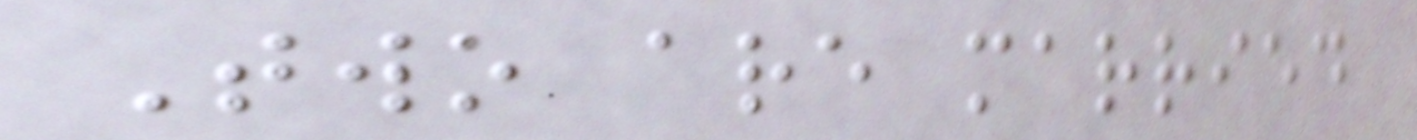Two are married
